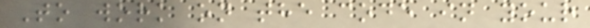To work on the code in your
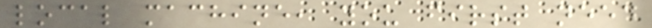local machine, you first need
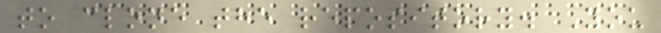to clone the repository. You
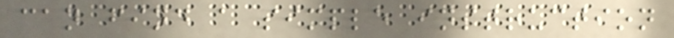can find a simple instruction
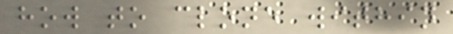how to clone within
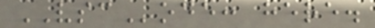VSCode: here.
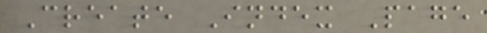Create Index Page
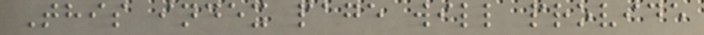This index page will provide
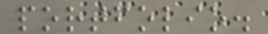portfolio.
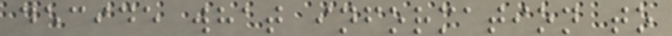decide what information to
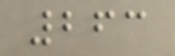263
